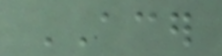ACER
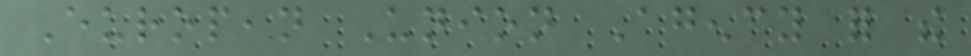European Union Agency for the
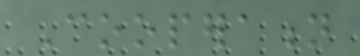Cooperation
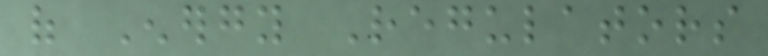of Energy Regulators
